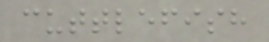cuttlefish
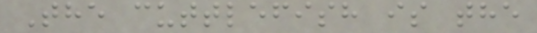The cuttlefish is the
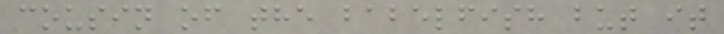cousin of the babelfish but it
